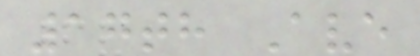17th Ave
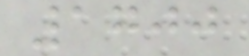1700
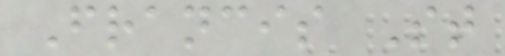Francis St
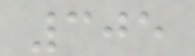305
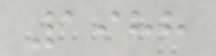1988
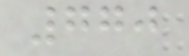770
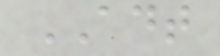ADT
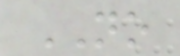NO
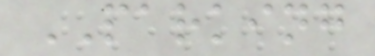PARKING
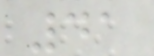41
